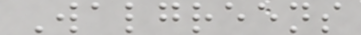Walgreens
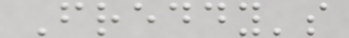Freddy's
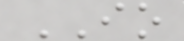IO
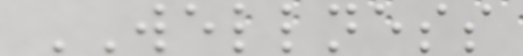WELLNESS
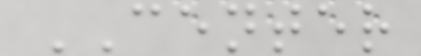CENTER
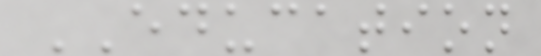EDUCATION
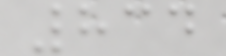834
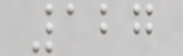127
